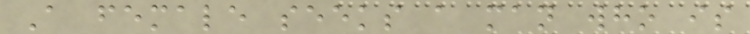A female seeks a man who is
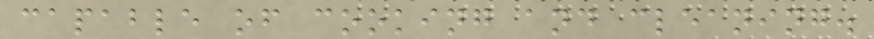capable of cooking and cleaning.
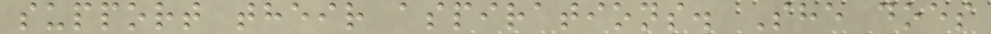support their aspirations. She does
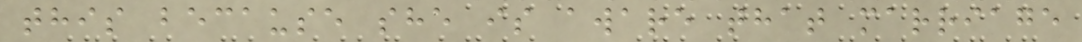this because she is aware that marriage
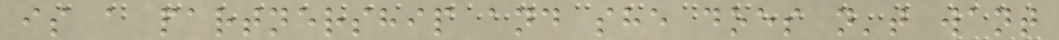is a partnership and she does n't want
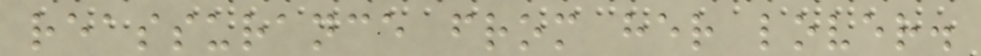reassurance from her lover.
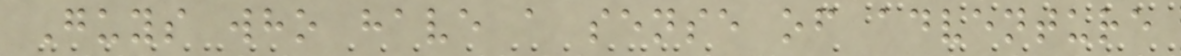Guys who have a sense of adventure
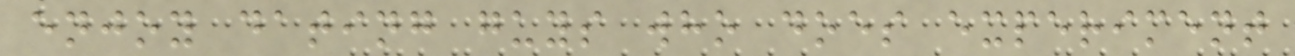enjoy dating guys who does experiment
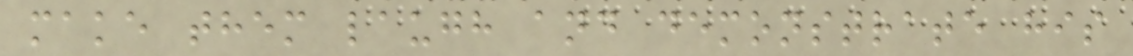make them laugh and demonstrate his
